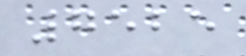7525
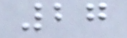27
